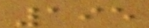195
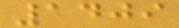1409
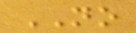NO
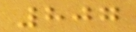807
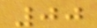00
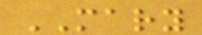MARY
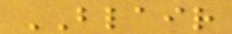BLAIR
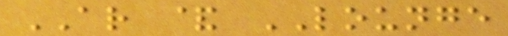AR & LOUNGE
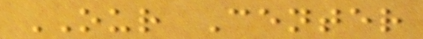OUR Center
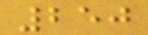250
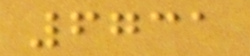6731
